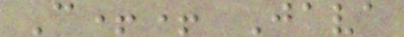C++ Java
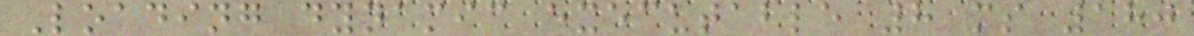Loading dynamic executable 8 ms 180
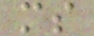ms
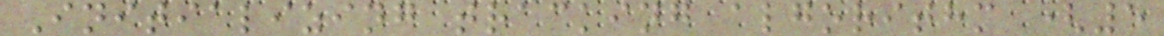Initializing tracking algorithm (5
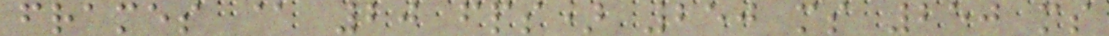frames @ 20 fps) 250 ms 250 ms
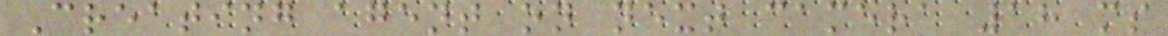Creating agent on next camera 18 ms
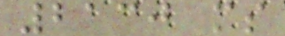2130 ms
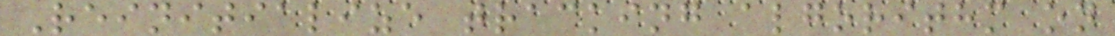Reinitialize tracking algorithm on
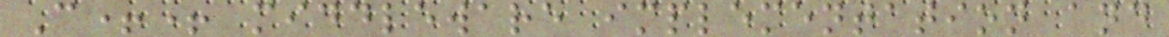C++ middleware implementation and
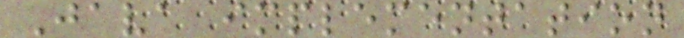Java implementation
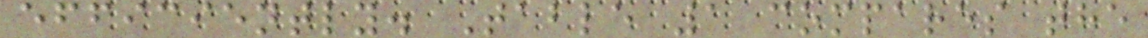efficiently. Table 1 compares the
